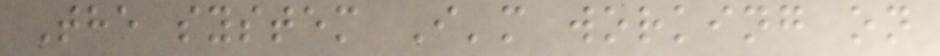The system I'm working on
